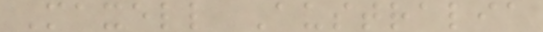Maxell Australia
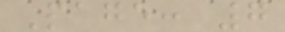Page: 7
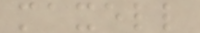maxell
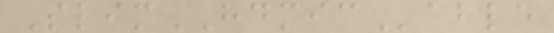SlimHDMICable
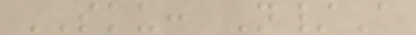SKU: N/A
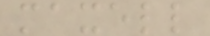maxell
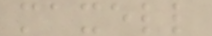maxell
